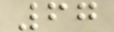67
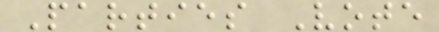Parties Vote
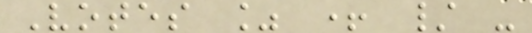Votes % + / -
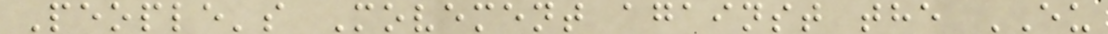People's Movement against the EU
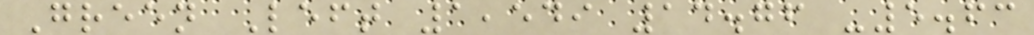Green Left 1,549 14.76 -5.63
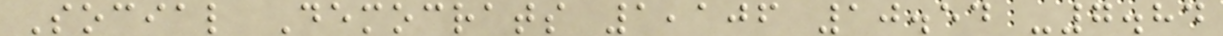Social Democrats 1,106 10.54 -7.84
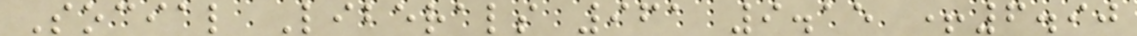Social Liberals 961 9.15 +6.90
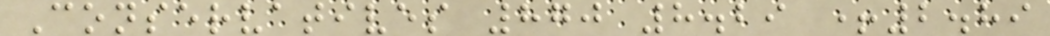Conservatives 870 8.29 +2.89
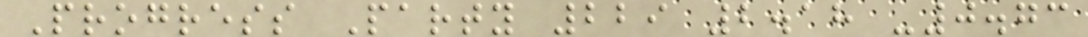Progress Party 229 2.18 -0.73
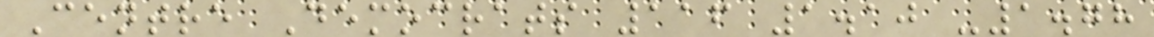Centre Democrats 116 1.10 -1.78
